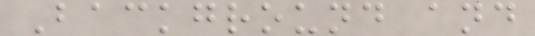Background and
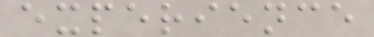experience
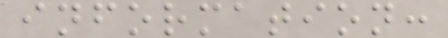information:
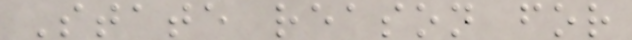State reason for
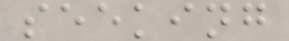seeking
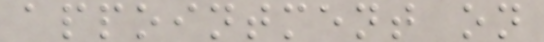appointment on
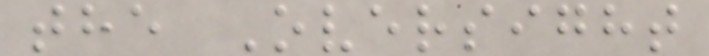the Oversight
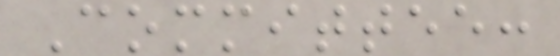Committee:
